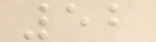52
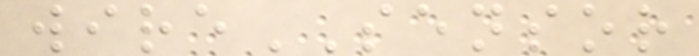wireSENSOR
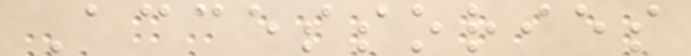Accessories
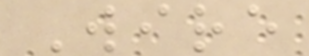Wire
